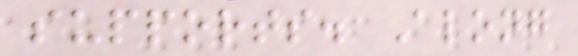supports. Along
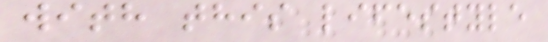with this lifestyle
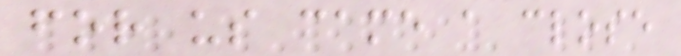for us came a close
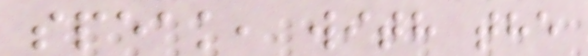speak, with the
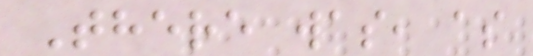There was, as
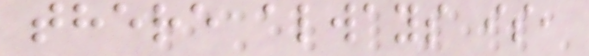there always is,
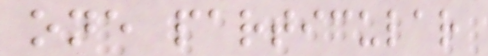one particular
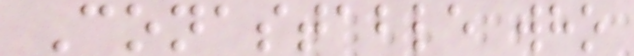Conastable who
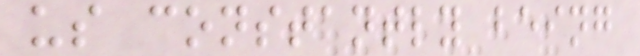us constantly being
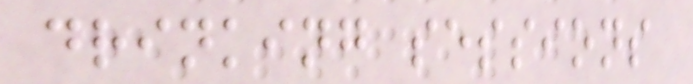drinking sessions
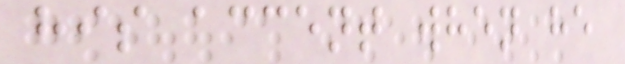his accent when he
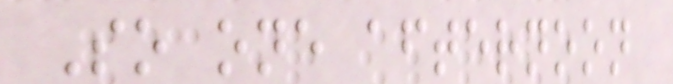So one afternoon
